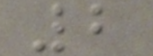2
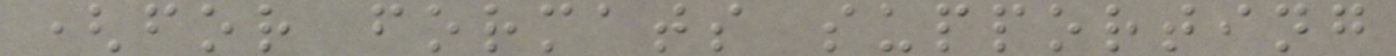(for formats supporting
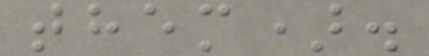them).
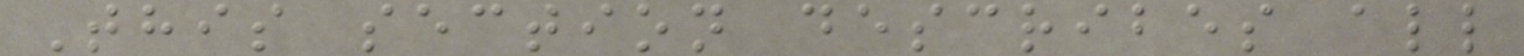This section describes all
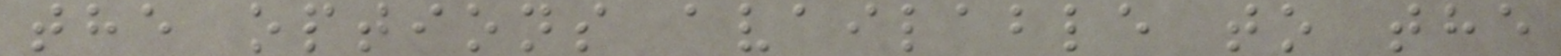the options available to the
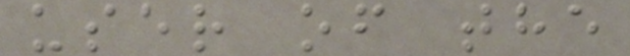user of the
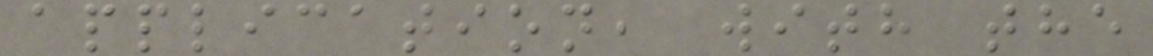application, with the
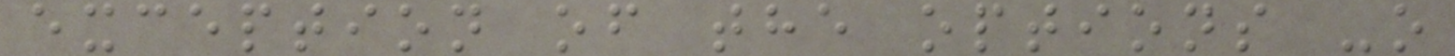exception of the options -o
